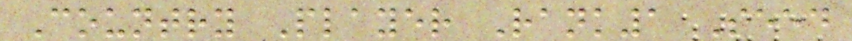Country Player Rank1 Seed
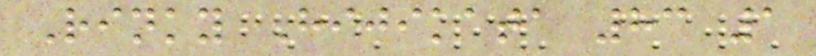Rinky Hijikata 83 1
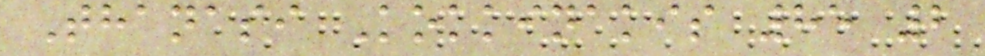Thanasi Kokkinakis 85 2
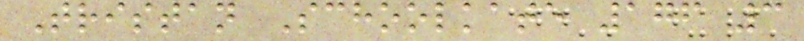Tristan Schoolkate 176 3
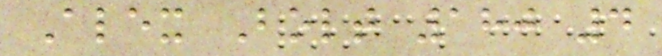Alex Bolt 180 4
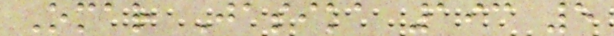Omar Jasika 193 5
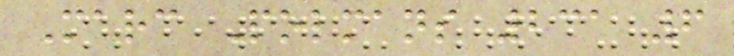Marc Polmans 231 6
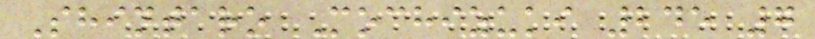Shintaro Mochizuki 245 7
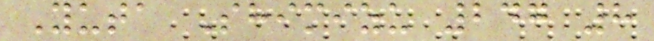Yuta Shimizu 247 8
